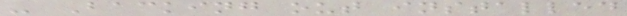- Backing out installed
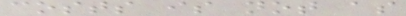costs is not as
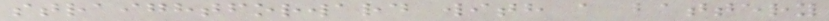straightforward with a battery
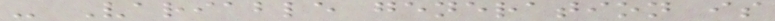- Variable generation is
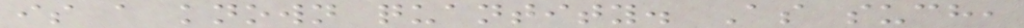is a known quantity. As such,
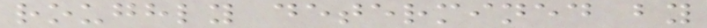roughly determined by
